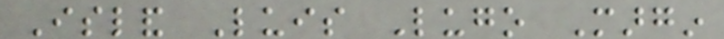Island Luis Lugo Margin
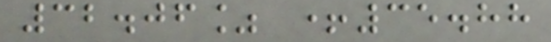32.06% +35.88
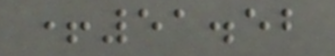+51.52
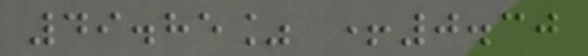49.85% +0.30
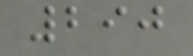290
